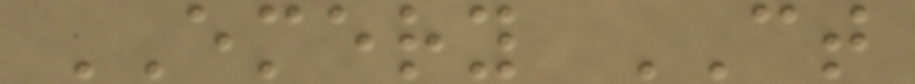EMERY CT
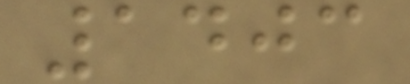1403
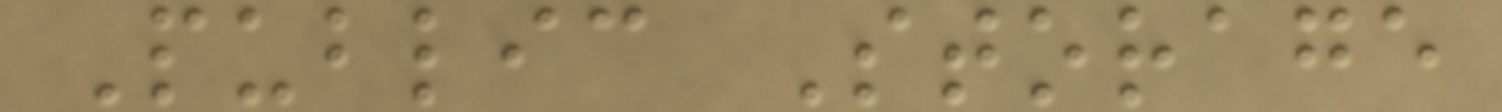Public Storage
